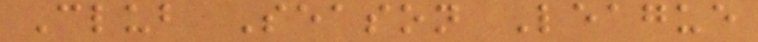Club Season League
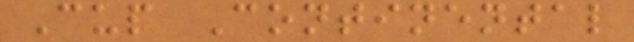Cup Continental
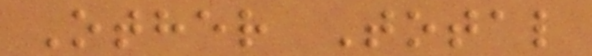Other Total
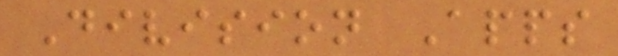Division Apps
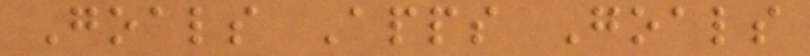Goals Apps Goals
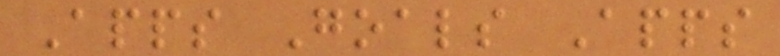Apps Goals Apps
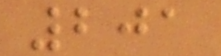201
